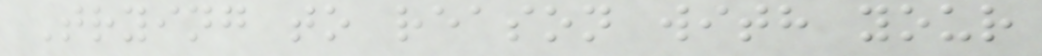Trying to reason with your
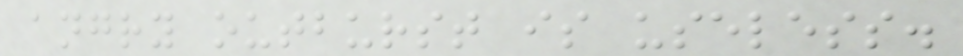angry outburst is useless.
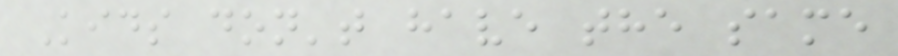Kids don't have the same
